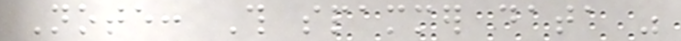Note: This spammer data was
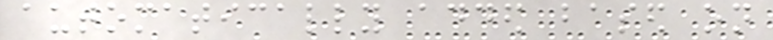automatically added based on
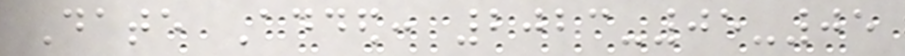Date Added: 2023-05-05
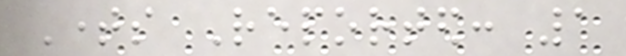Times Reported: 1
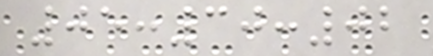05:30:02
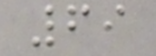69
